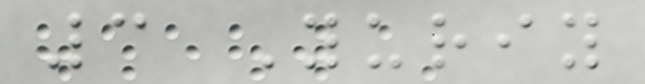3 Yuriy
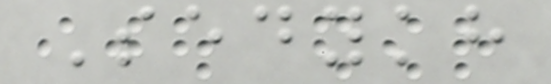Sedykh
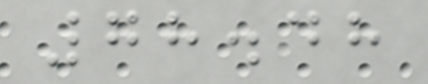78.48
